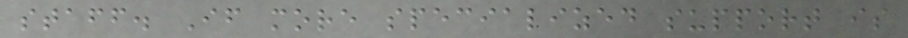staff. If more specialized support is
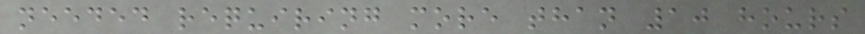needed requiring more than 10 hours
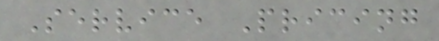Service Pricing
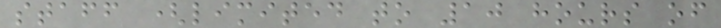staff (limited to 10 hours of
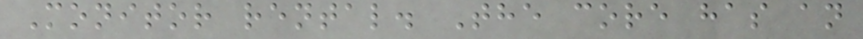Monitor rental. The core has an
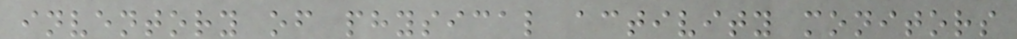inventory of physical activity monitors
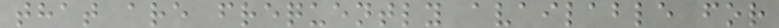that are frequently available for
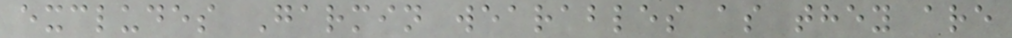excludes Garmin wearables as they are
